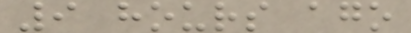9 hours ago
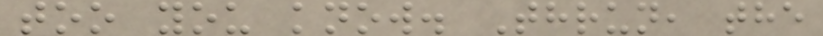too you know. Thrun, the
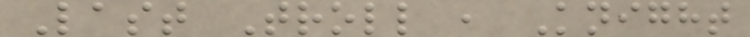Last Troll , Knight
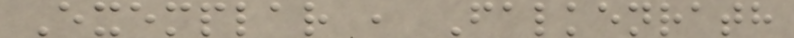Exemplar , Falkenrath
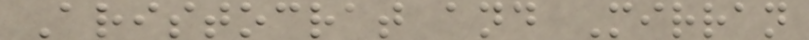Aristocrat and Mirran
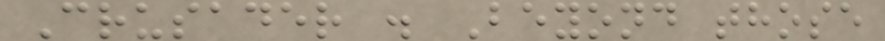Crusader . Beyond those
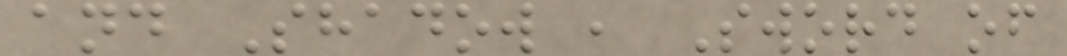and Shadow , Sword of
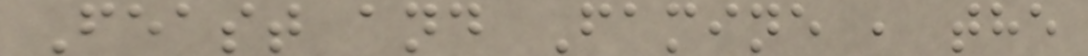Feast and Famine , the
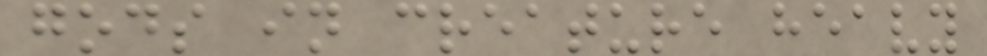gods in creature heavy
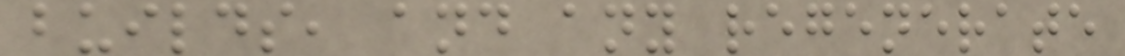builds, and any regenerate
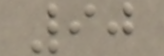90
